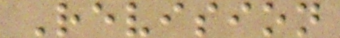Revision
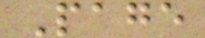Page
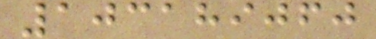103189060
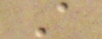A
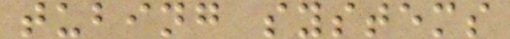tubing systems
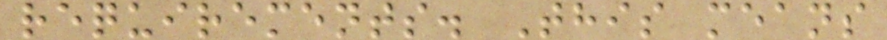requirements. This means
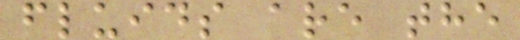fluids are the
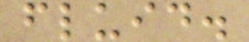fluid.
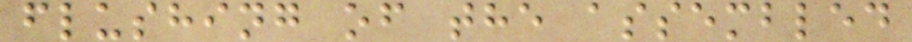flushing of the assembled
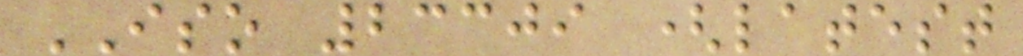ISO 23309 (latest
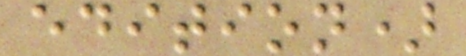edition)
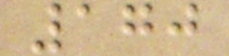170
